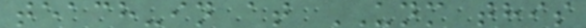teach-in at UNM this
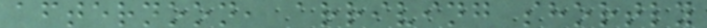afternoon, arriving shortly
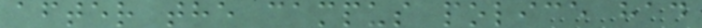after the campus police had
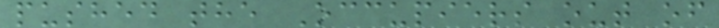pushed the Occupiers out of
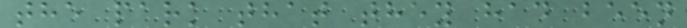the park that they had been
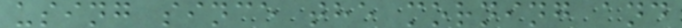using since the morning and
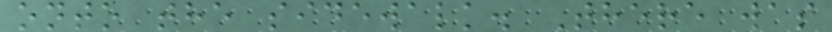onto the sidewalk. There was
